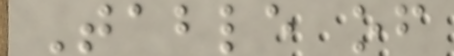Table of
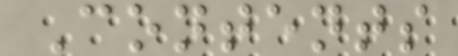Contents
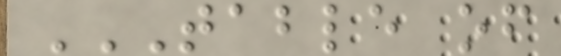TABLE OF
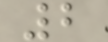2
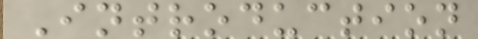Introduction
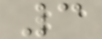3
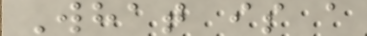What is a
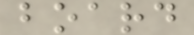board
